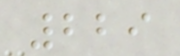229
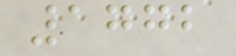1772
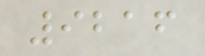9216
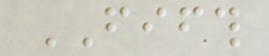FIFTH
